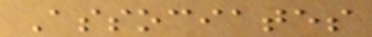Associates
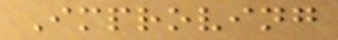Improving
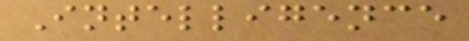Intelligence
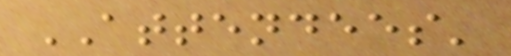ATTENDEES'
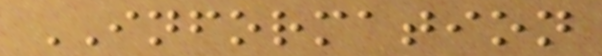INFORMATION
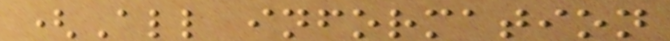(All information
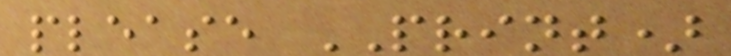please PRINT)
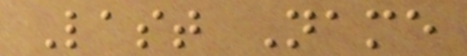Last Name
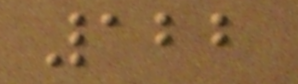122
